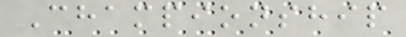Championship
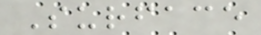Surface
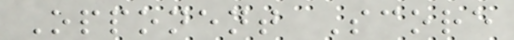Opponent Score
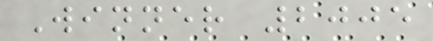Winner 2005
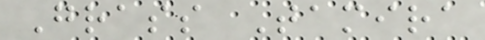Grass Tamira
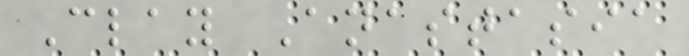Clay Anastasia
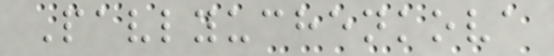Pavlyuchenkova
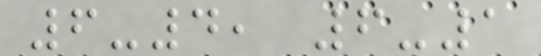6-4, 6-1
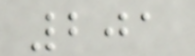201
